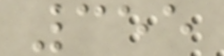355
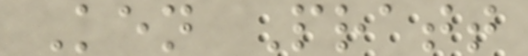Ken Pratt
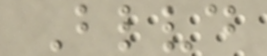Blvd
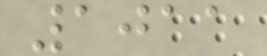1011
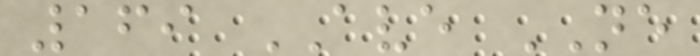169 AVE NE
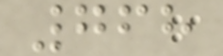768
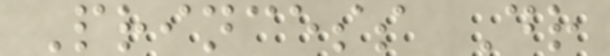Princess Dr
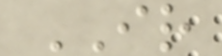IR
